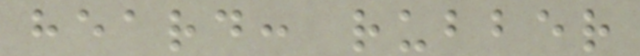heard: rubber
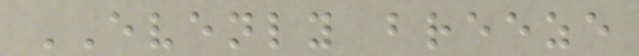EVENLY breeze
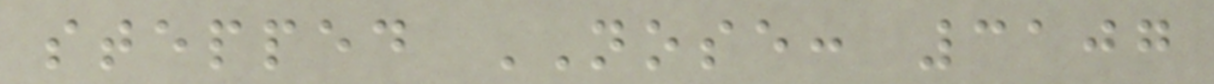stepped NOSE: 3107
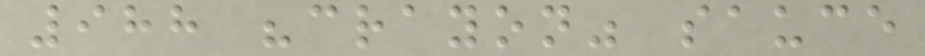988 "crayon" sauce
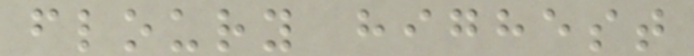floury highest
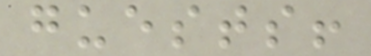guests!
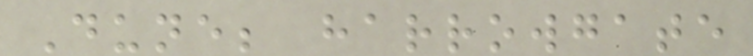Dune; harrowgate
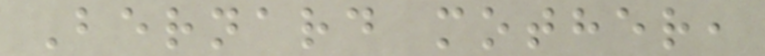Bernard mother,
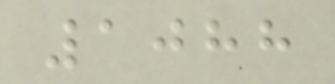1088
